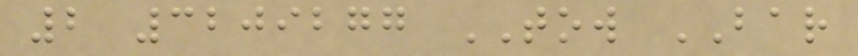2 3209277 TOW BAR
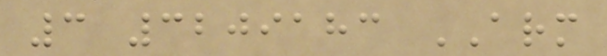3 3209183 ARM
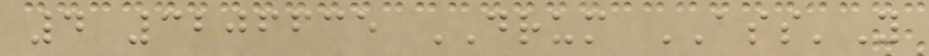4 3206635 DRUM ASS'Y
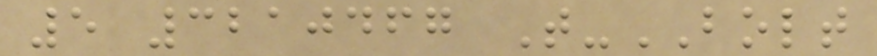5 3210467 T-BOLT
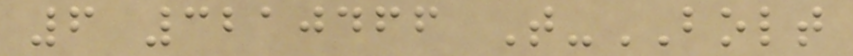6 3210466 T-BOLT
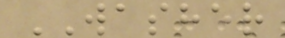WASHER
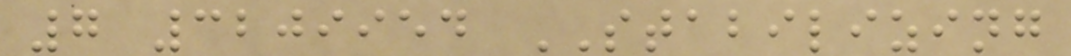7 3209954 STABILIZING
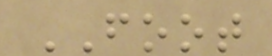FOOT
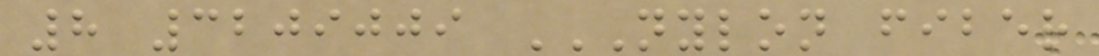8 3209009 NYLON FIBER
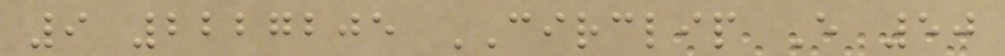9 2227205 CIRCLIP E 50
